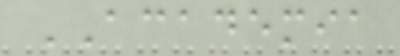ACADEMIA
